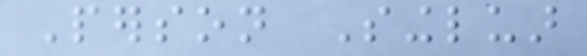Person Singluar
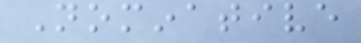Nominative
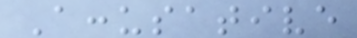Accusative
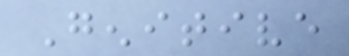Genitive
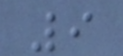9
